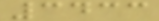3433
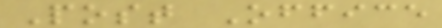Post Office
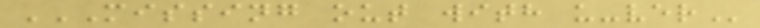MISSING OUT WITH U-VER
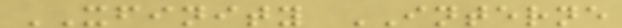XFINITY INTERNE
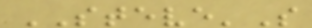STEVE'S
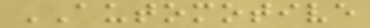AUTOMOTIVE
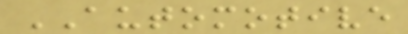AUTOMOTIVE
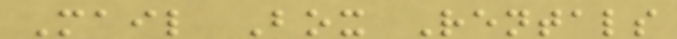Mail Box Rentals
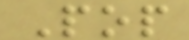Pop
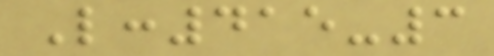L:415-3
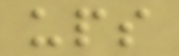ups
